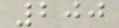200
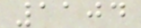1104
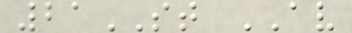21ST AV
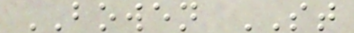BOWEN ST
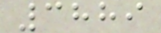3889
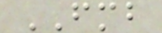FMB
